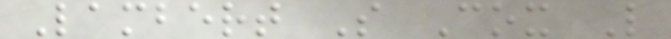Lambert S Cox L
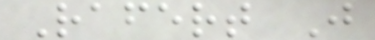Rafert J
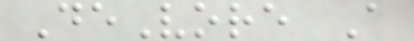DeVore A
